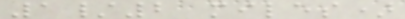1/2 miles)
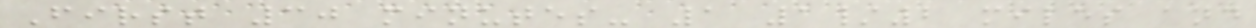First 30 minutes- 1 1/2 miles and
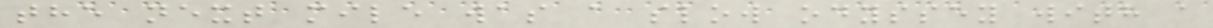the next mile was a slow odyssey with a
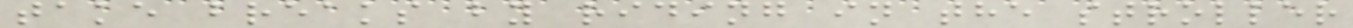take breaks by riding in the stroller
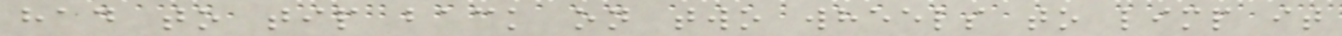had to tip back on two wheels to limp it
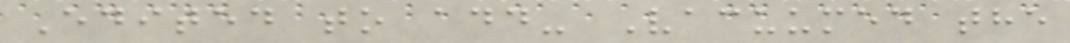Edited to add- Vacuumed the
